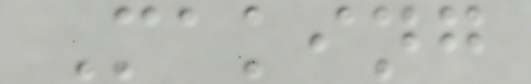Making
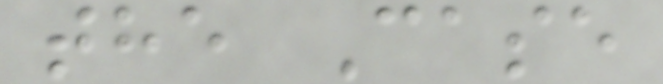the Case
